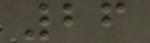26
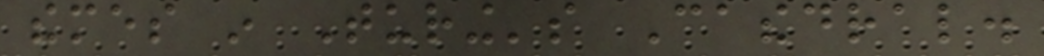themes in Turing's Cathedral.
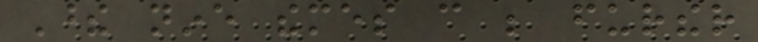These nine themes can be further
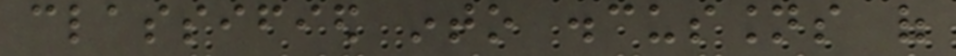classified into discussions of
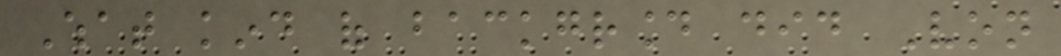What kind of background did Von
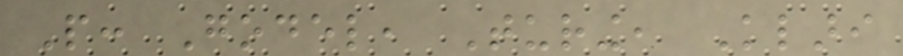People: Godel, Turing, Klari
